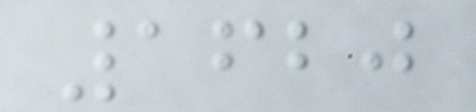1620
